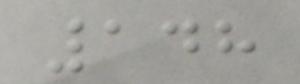148
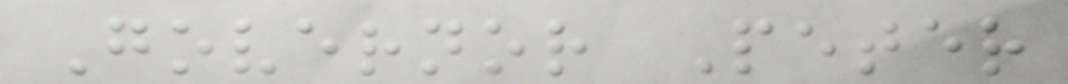Governor Peter
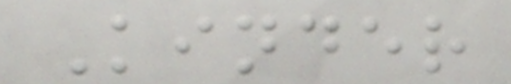Kinder
